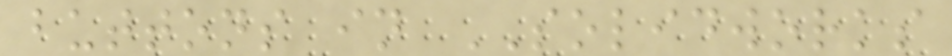buttons in SOLIDWORKS
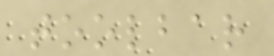toolbar
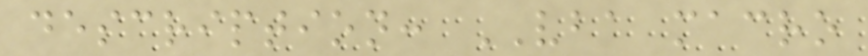description: VBA macro
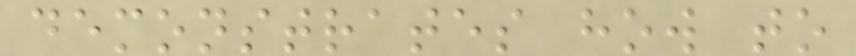demonstrates how to
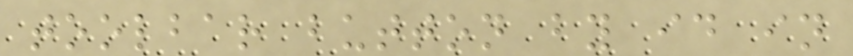toolbar button by id in
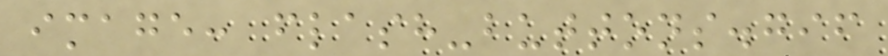image: flash-buttons.gif
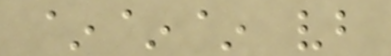~~~ vb
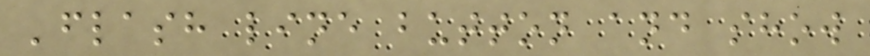'flash line button and show
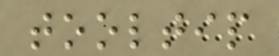tooltip
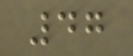47
